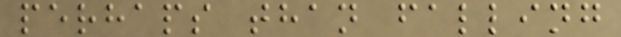perhaps than falling
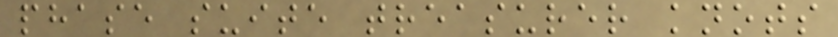phase suite treasurer knots
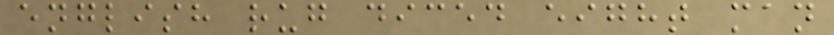english rug diced eight man
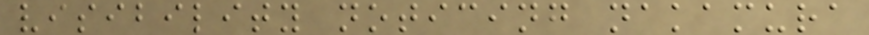visibility noticing nakamura
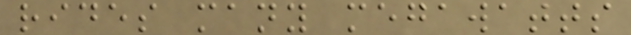rides many megawatts
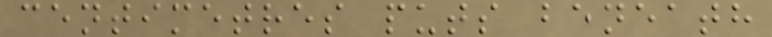centimetres puts beneath
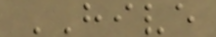HIVE
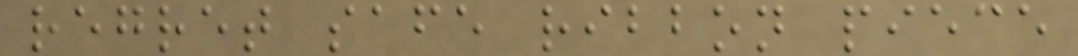regret safe ribbon piece
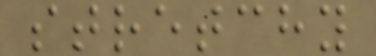stretchy
